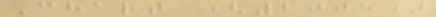Chart (2005)
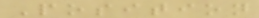Position
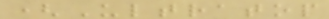(Ultratop
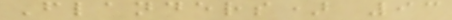Flanders) 93
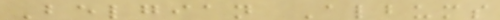Belgian Albums
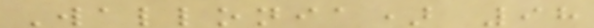Wallonia) 98
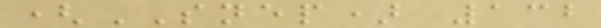(SNEP) 132
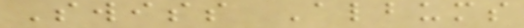Swiss Albums
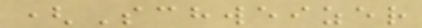(Schweizer
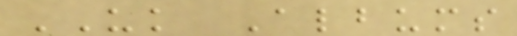UK Albums
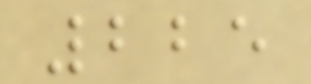225
